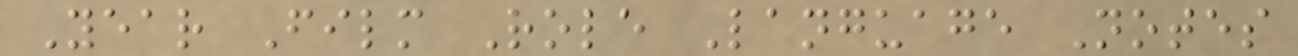Year Film Role Language Notes
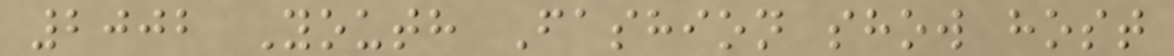2002 Youth Fashion show host
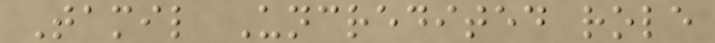Tamil Uncredited role
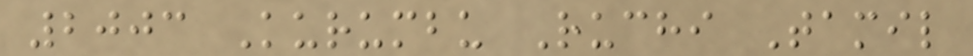2003 Kurumbu Ruchi Tamil
